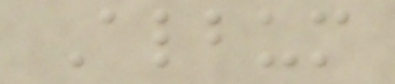Album
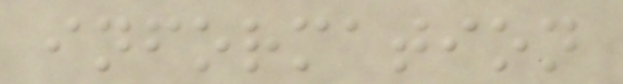information
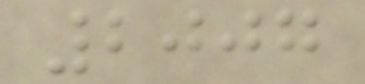2007
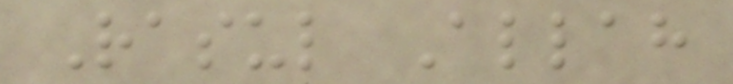Rasul Allah
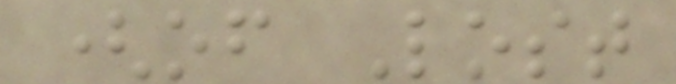(of Lost
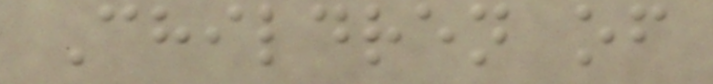Children of
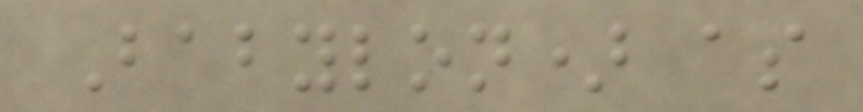Babylon) as
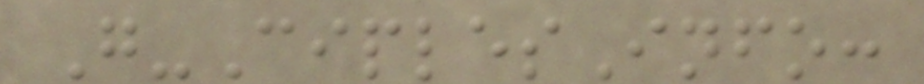G-CiplesInfo:
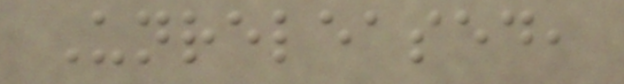Unreleased,
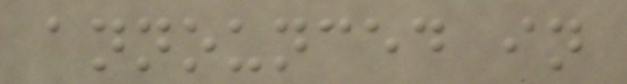announced in
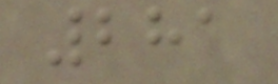281
